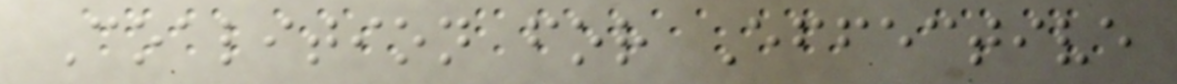Coalition for Effective
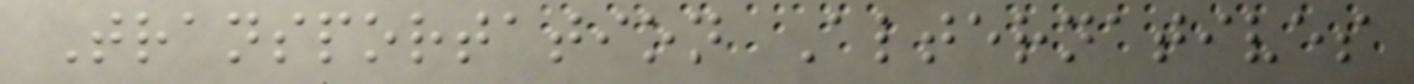Transportation Alternatives
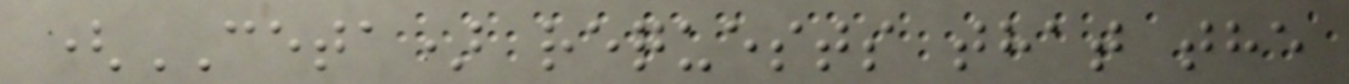(CETA) requests that the
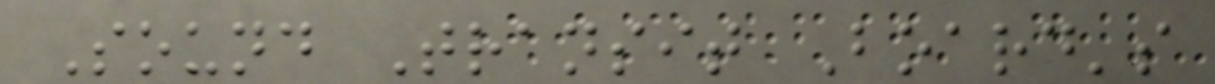Sound Transit Board's
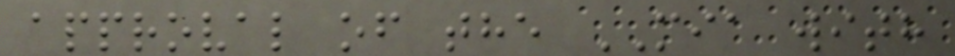approval of the MIA with
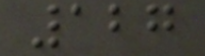127
